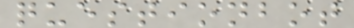questionbot
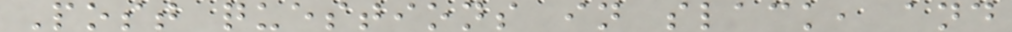Post questions in slack, and
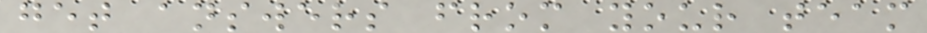get answers from your team
